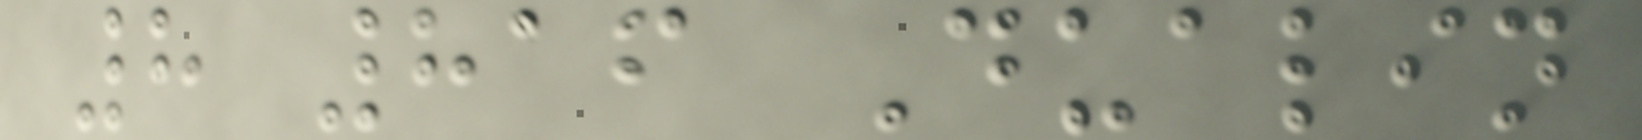8 816 Dualin
